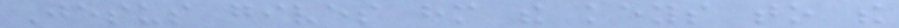Jesus gives him the keys to the
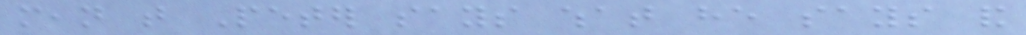mean that Peter says what he says and
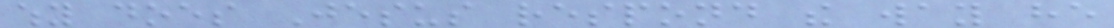why does Jesus respond the way he
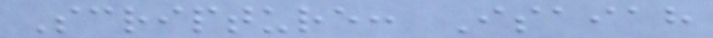Scripture: Isaiah
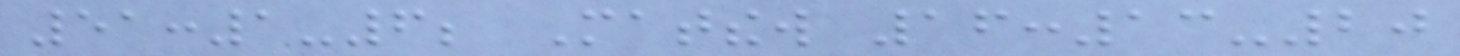51:1-6; Matthew 16:13-20
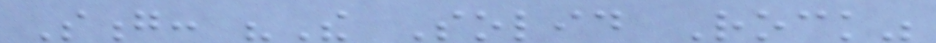Song: "The Solid Rock"
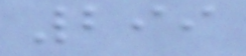299
